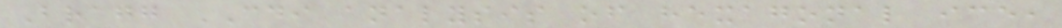Bragg CDI analysis of hexagonal ice,
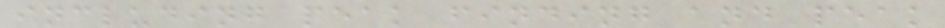including peak finding and peak
